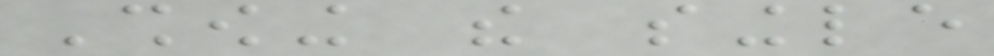Showing the single
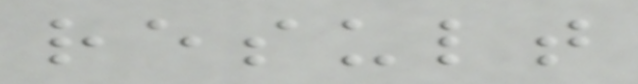result
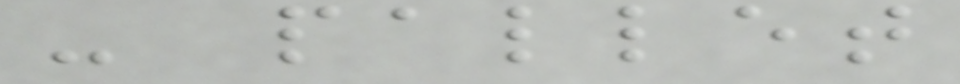- pallet
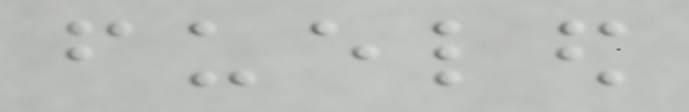fueled
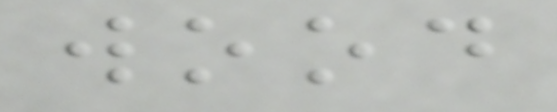wood
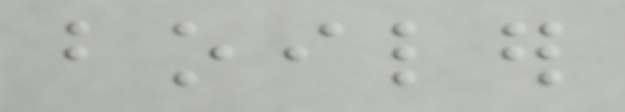boiler
